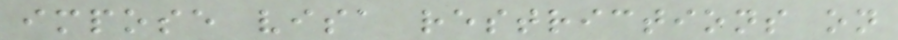impose visa restrictions on
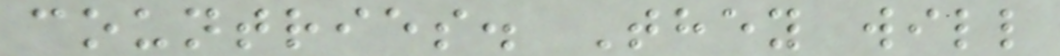countries. They will
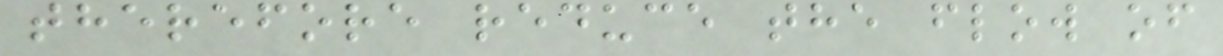therefore reduce the flow of
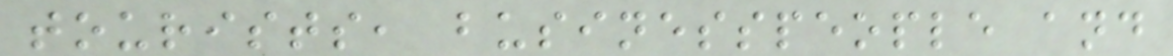tourists, businesspeople and
